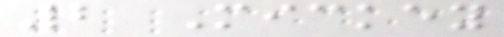2 Mickey
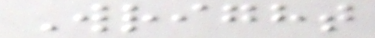Wright
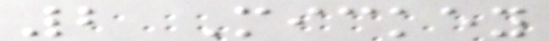2 Mickey
